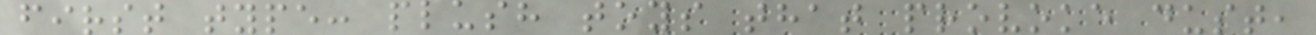first type: plush toys that provoke dust,
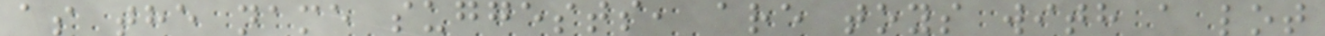as the name suggests, are toys with a lot
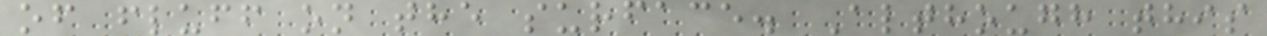of fluff on the surface. Although this
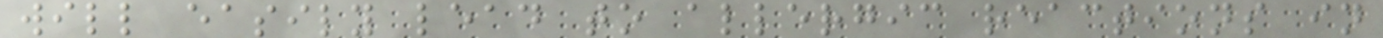will easily lead to allergic reactions in
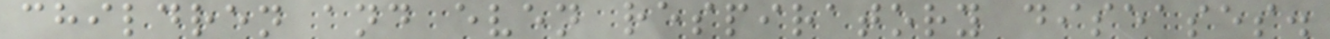children and even respiratory diseases.
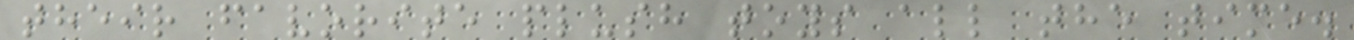their favorite plush toys all the time.
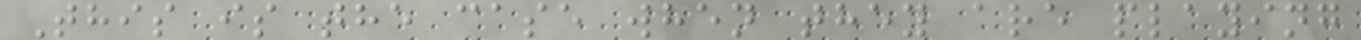This is the case when they are playing
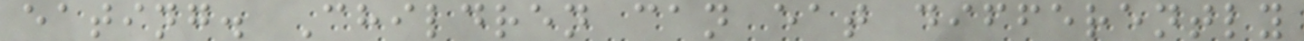eating. Children can eat differently
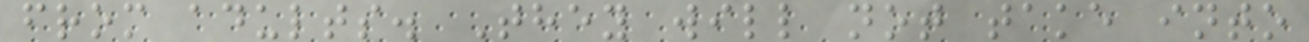from adults. They will not take into
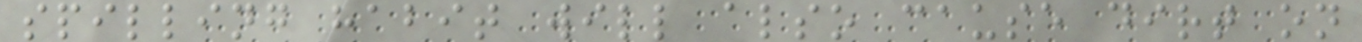spilling habit will also cause dirt on
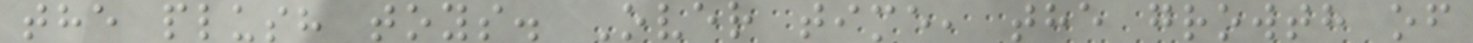the plush toys. Over time, the growth of
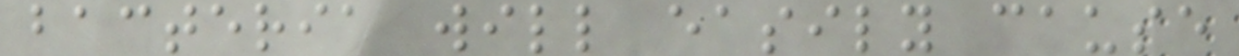bacteria will easily cause
